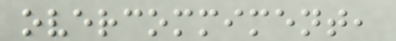overcommiment,
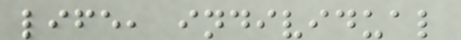life, individual
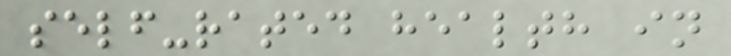self-rated health in
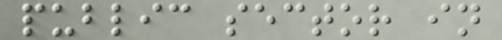public sector in
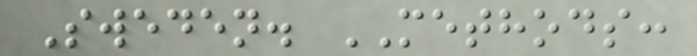Sweden. METHODS:
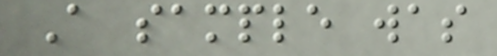A sample was
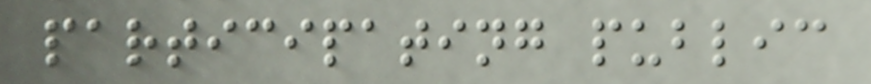participating public
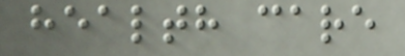health care
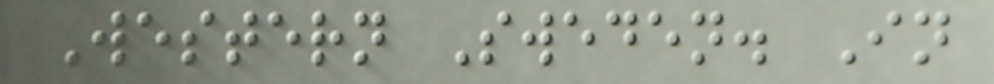Western Sweden. In
